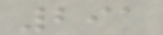291
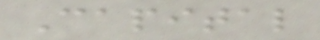Capital
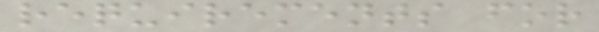requirements for
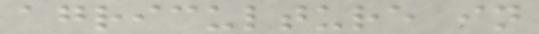agriculture in
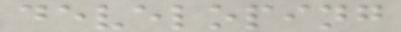developing
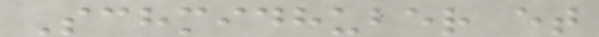Schmidhuber et
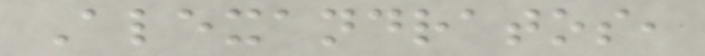Alexandratos,
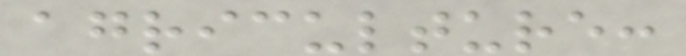agriculture:
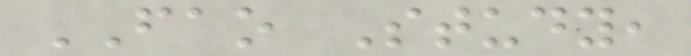FAO Study,
